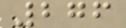276
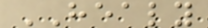HEALY
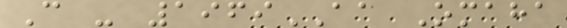C - 1969AA Omaha
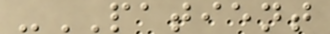-PATIENT
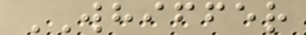WHIFFER
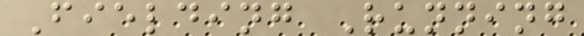Fielding Running
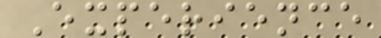Experience
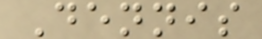Dennis
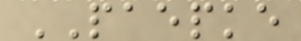PAEPKE
